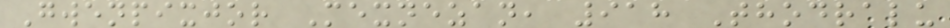Gwenpixjor Mexnezan, 918 Thodralu
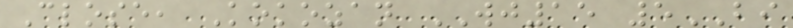Close, Kokozan WJ15 5BI
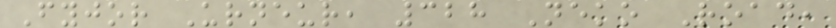Fyjor Urneur, 328 Neko Road,
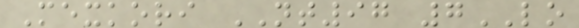Mexkori NT97 7LO
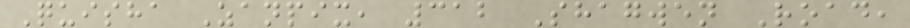Quisha Zanpix, 312 Shagwen Road,
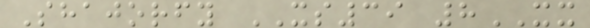Shajorfy XS39 8XX
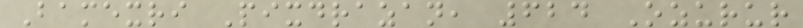Bamexri Pixdrazan, 624 Ozurur
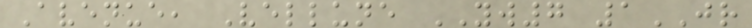Avenue, Vellune YW7 1JR
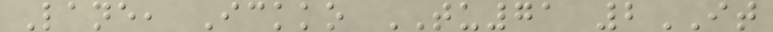Lane, Ickko TU71 2IT
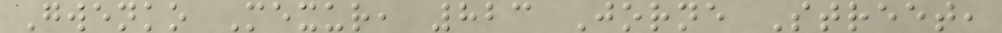Gwenko Mexur, 823 Jorne Street,
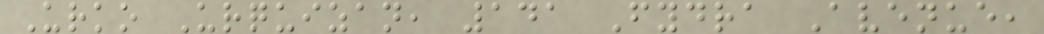Urko Urquizan, 141 Fydra Avenue,
